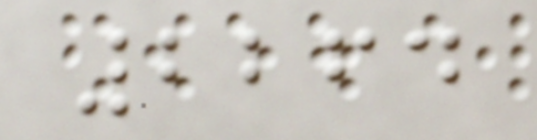2264
